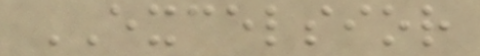EXCELSIOR
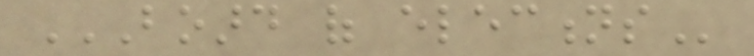BOARD OF ELECTIONS
